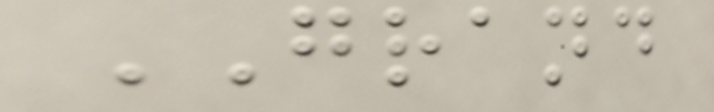GRAND
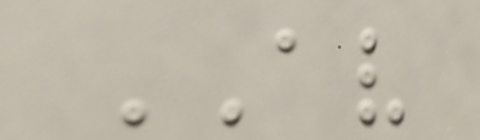AV
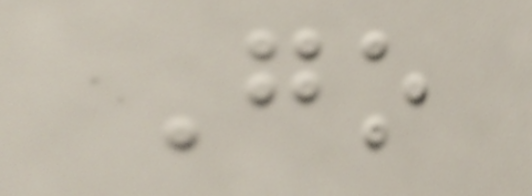Go
